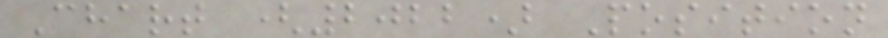Chart (2022) Position
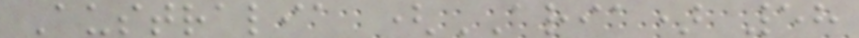Australia (ARIA) 58
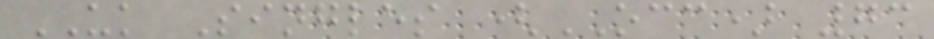UK Singles (OCC) 73
